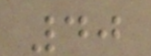40
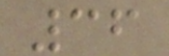36
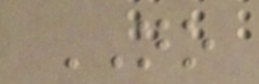NO
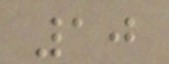10
